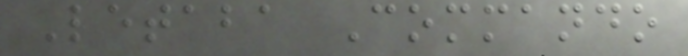Letaba Commando
